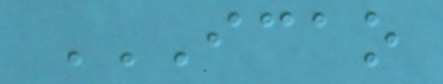ICAO
